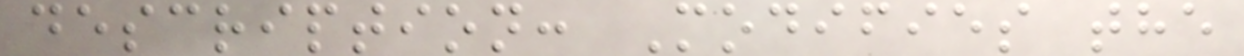description: Modifies the
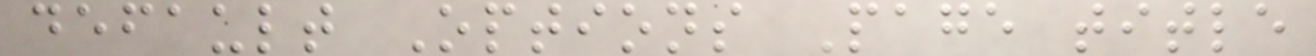default Options Page title
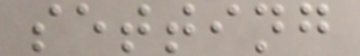setting
